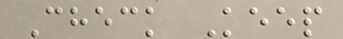Check Keep
